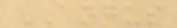ANGUS
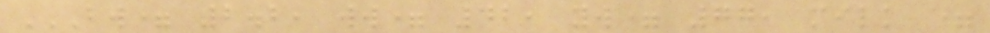BW= 2.2, WW= 42, YW= 77, MILK =
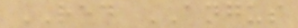RED ANGUS
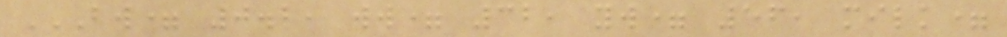BW= 0.2, WW= 32, YW= 56, MILK=
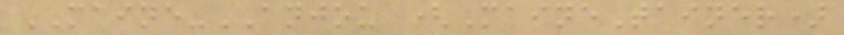MAINE-ANJOU (MaineTainer)
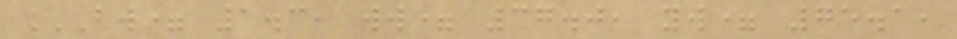BW= 1.3, WW= 37.0, YW= 75.1,
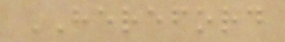HEREFORD
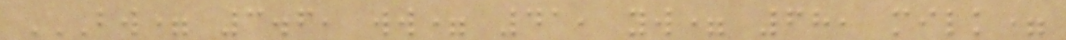BW= 3.6, WW= 41, YW= 68, MILK=
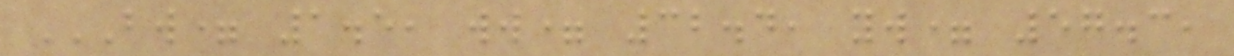BW= 1.5, WW= 32.4, YW= 57.3,
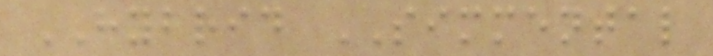HYBRID SIMMENTAL
